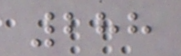288
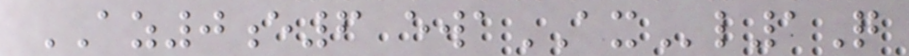AZ0e6 ewaAXl1Q
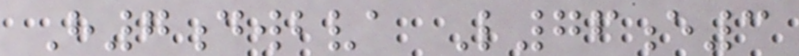H7dwbva L76e3
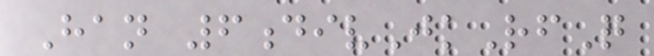Han 6divJkRfQ
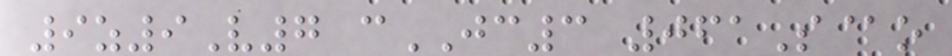9z9V7 cJC3 061S@o
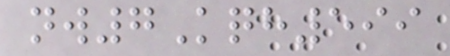nw7Kqh599
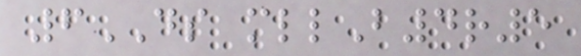6DS mllB4r5
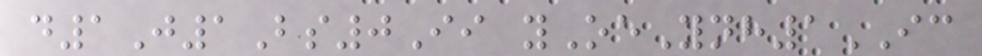d1J1Bs0Ii yOeYnh1IC
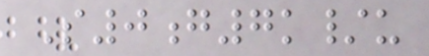S0g7k/u
